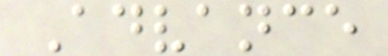Advance
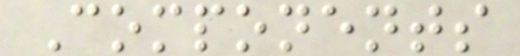Components
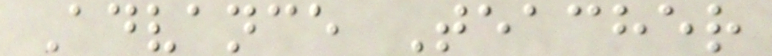Advance Teacher
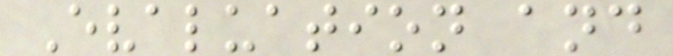Evaluation and
